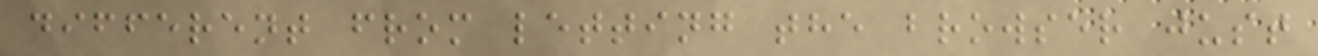different from letting the browser just
